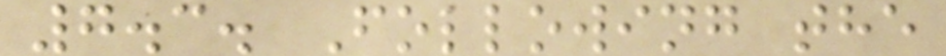7.3. Following the
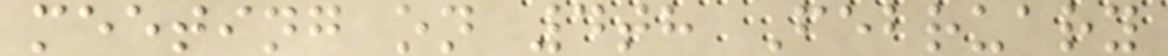meeting on 4th February
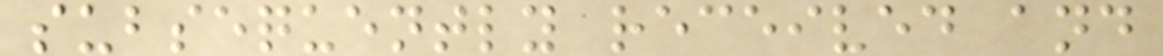subsequently received and
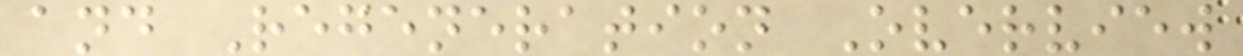and Regeneration Overview
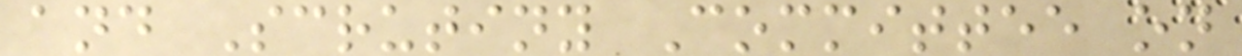and Scrutiny Committee on
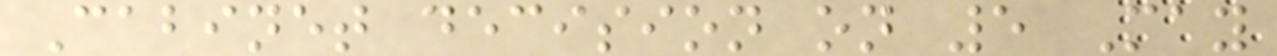Cabinet decision on 5 May
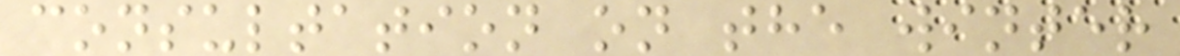consultation on the winter
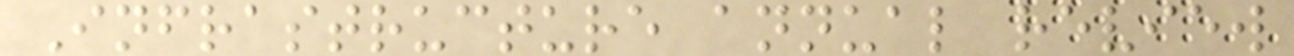Infrastructure annual review
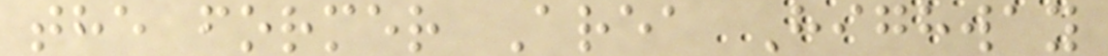the former Area Highway
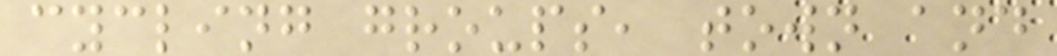cycling groups, town and
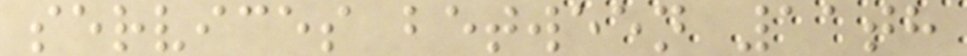services between 11th
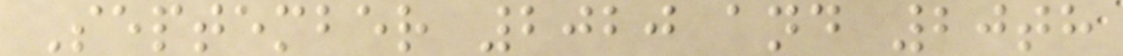September 2020 and 20th
